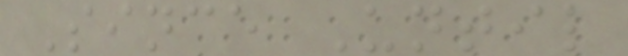Since Until
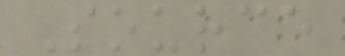Source
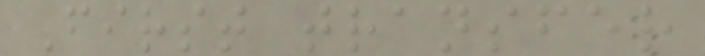First transfer
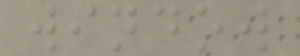window
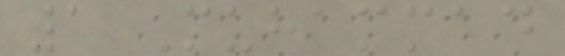1 Muhammad
